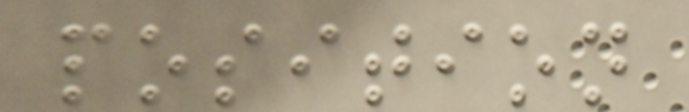position
